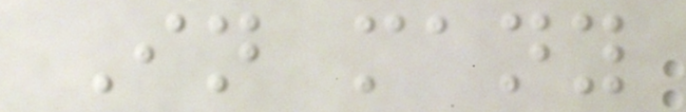In many
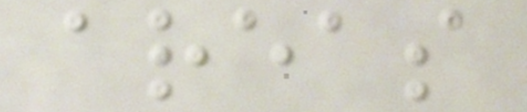areas
